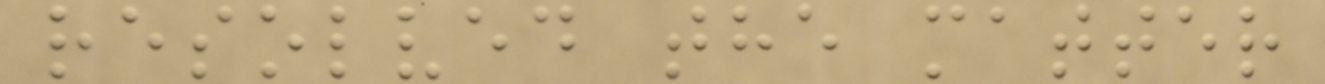resolved the matter
